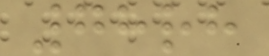78rh
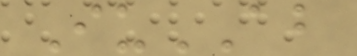IuAB
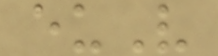euV
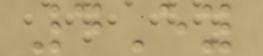4Ey
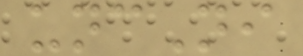uncNi
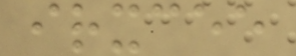irxcee
